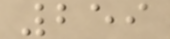259
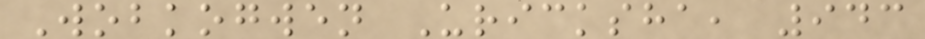Wobkogwen Uricksha, 943
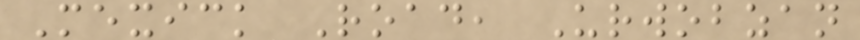Mexick Road, Urwobzan
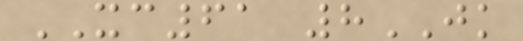XC61 8JK
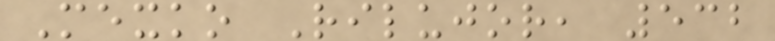Mexko Rilujor, 532
